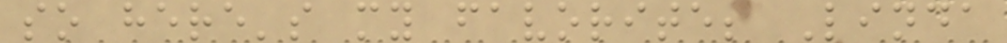so here's my favorite; Linda
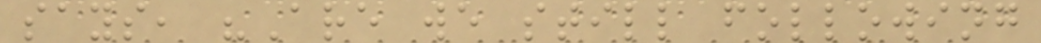says, "Are we still following
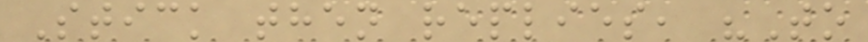Stick then replies, "To
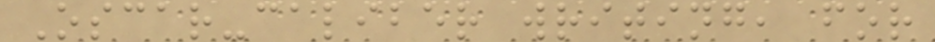Oscar-caliber writing, for
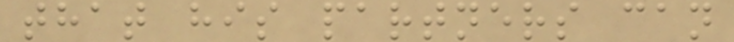that his partners can
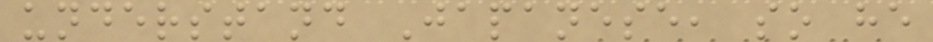understand Japanese, so he
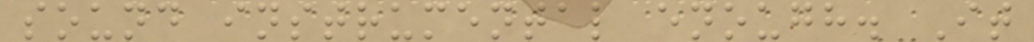sound instrumental enough. It
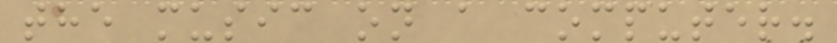the music on a computer.
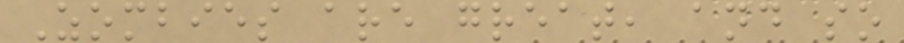Zombies are great, and so
